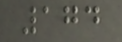174
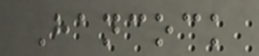Hancock
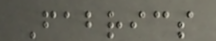Fabrics
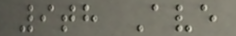9th Ave
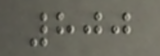800
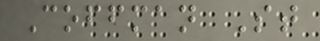Coffman St
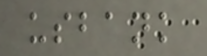usbank
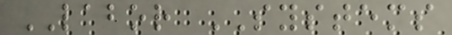LABOR SYSTEMS
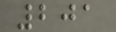201
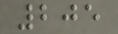205
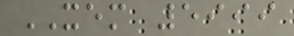XEM 5999
